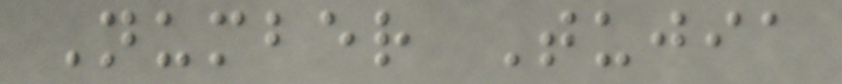Number Tujia
